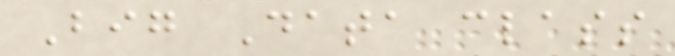Big Data class
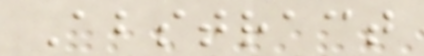Abstract
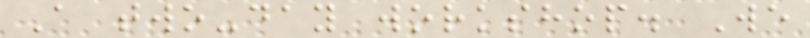A two-day workshop. We
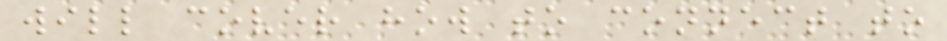will cover how to connect to
